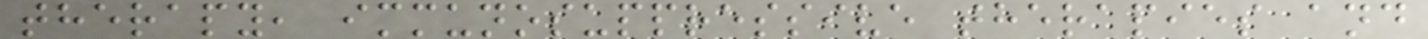therapy, immunosuppressive therapies and
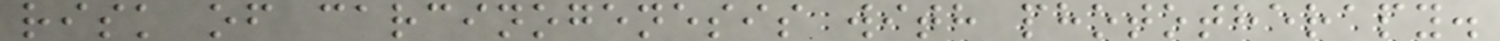risk of carcinogenesis with phototherapy.
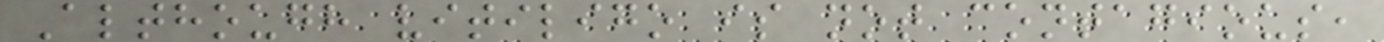Although vitiligo is not contagious,
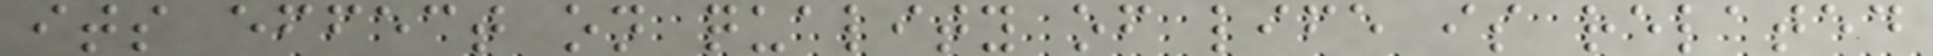its effect on quality of life is related
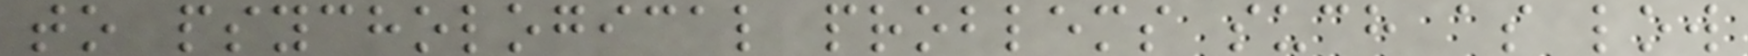to psychological problems such as low
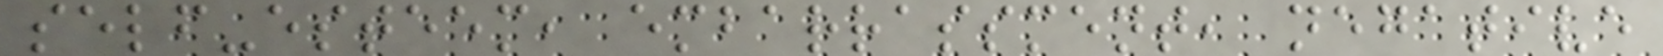self-esteem, embarrassment, negative
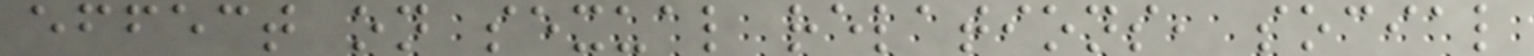effect on sexual relations, social
